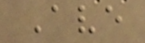Ave
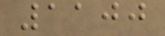1100
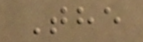The
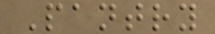Pantry
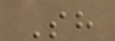Sh
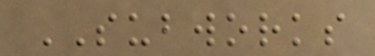SUBWORKS
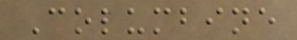Columbine
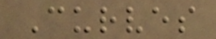Curves
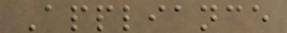Appliance
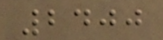2400
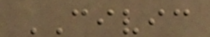CIVIC
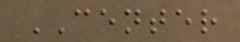CENTER
